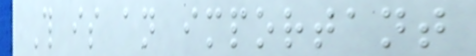This is an important
